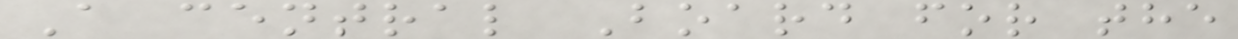A central Board for the
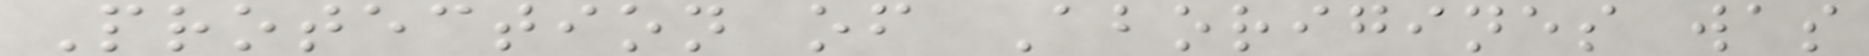Protection of Aborigines was
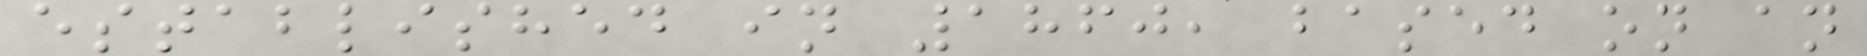established in 1860, based on an
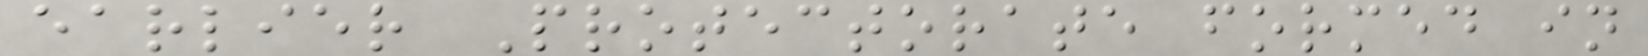earlier Protectorate formed in
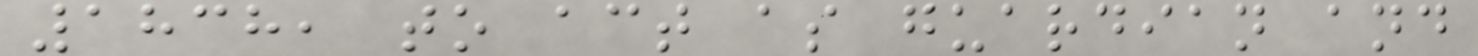1838, to act as guardian and
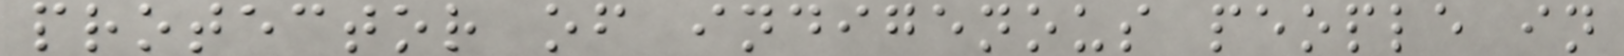protector of indigenous people in
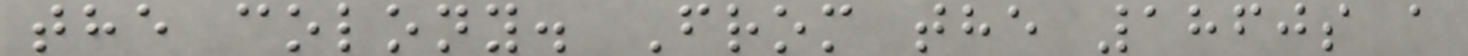the colony. From the 1860s a
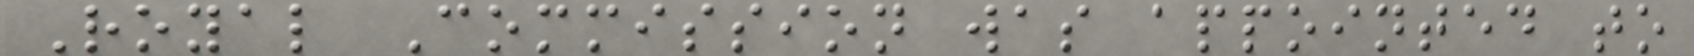Royal Commission was appointed to
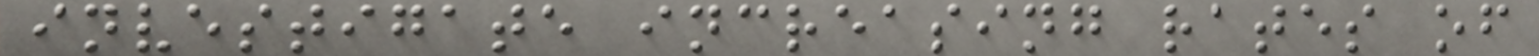investigate increasing rates of
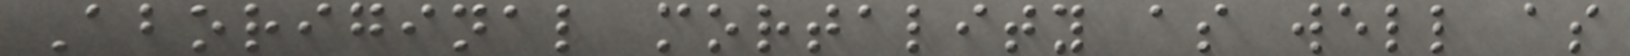Aboriginal mortality as well as
